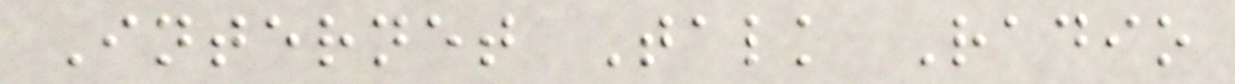Internet Talk Radio
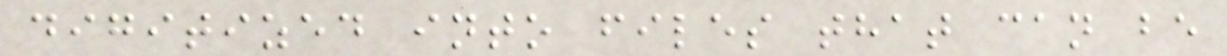digitized into files that can be
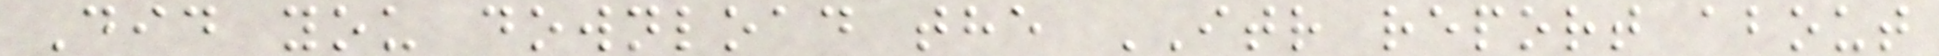Did you download the ITR report about
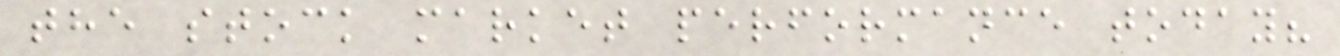the stock market performance today?
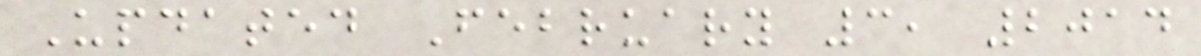Updated February 3, 2014
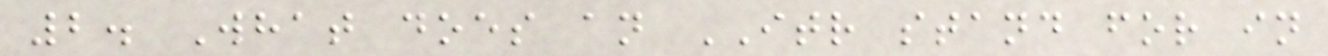2. What does an ITR stand for in
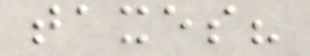taxes?
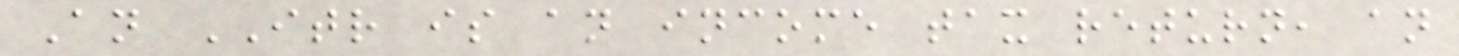An ITR is an income tax return, an
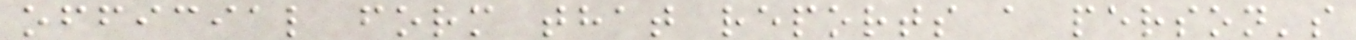official form that reports a person's
